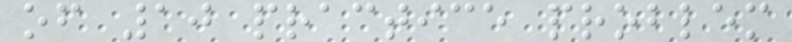of 10 practice problem
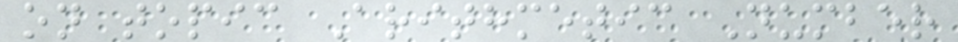on topic Arithmetic Number
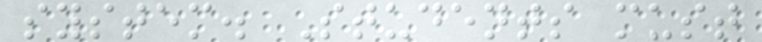system. Students must
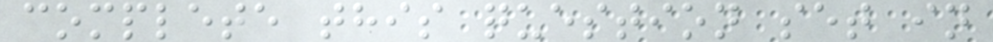complete this question set in
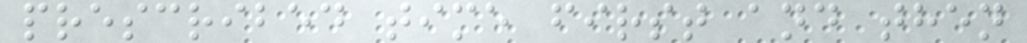prescribed time first and then
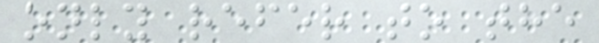only refer to the
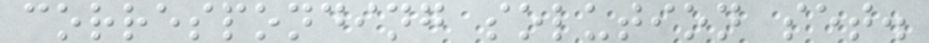corresponding solution set.
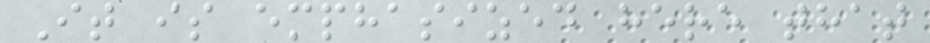It is emphasized here that
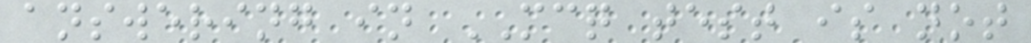answering in MCQ test is not
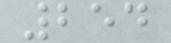254
